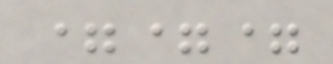===
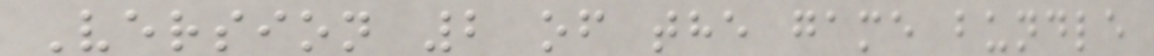Version 2 of the game bundle
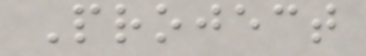Project
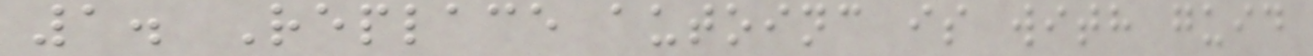1. Replace autoinc is with guid
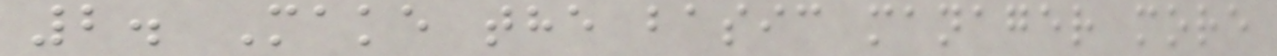2. Make the basic manager more
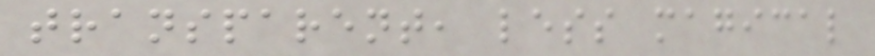transparent, less magical
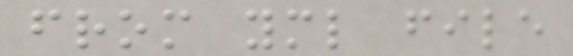from yml file
